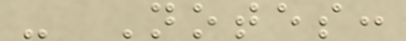- Notes:
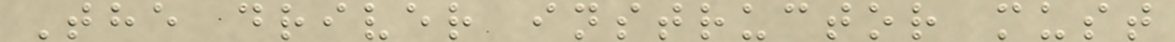The driver instructor must
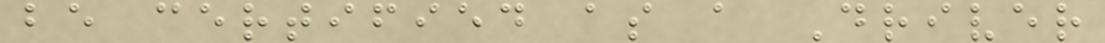be certified as a Driver
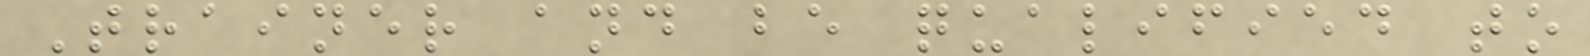Trainer and be qualified to
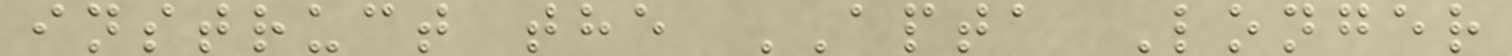instruct the APTA Longer
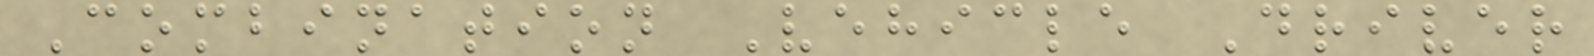Combination Vehicle Driver
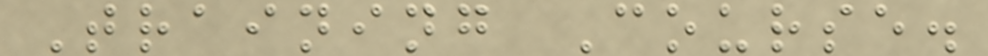Training Course.
